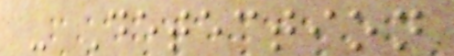- Detection
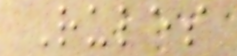Rules
